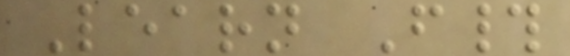Learn F#
